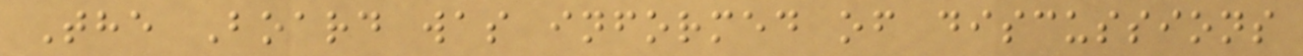The Board was informed of discussions
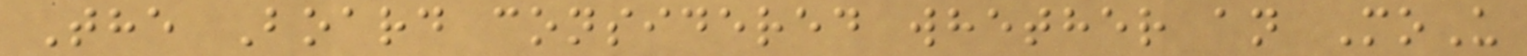The Board considered whether an MoU
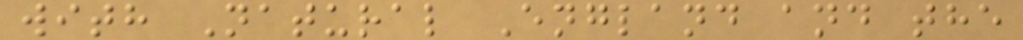with Natural England and the
